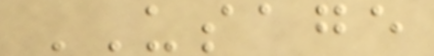USAGE
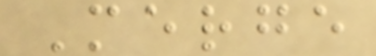Merge
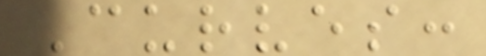Curves:
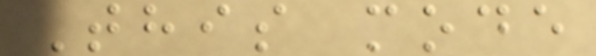This mode
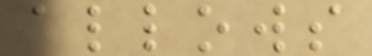allows
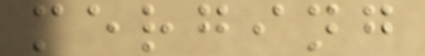merging
